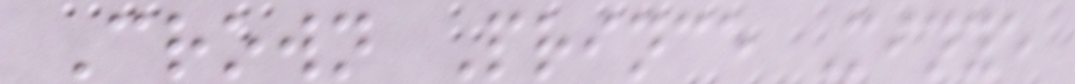Crown Prince Minye
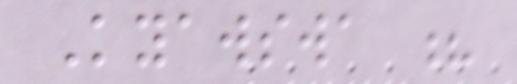Kyawswa ?
